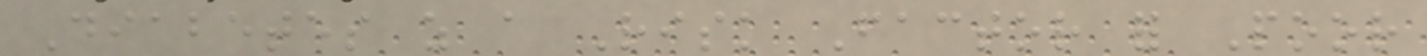Diabetes as a Risk Factor for Poor
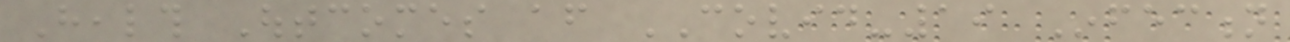Health Outcomes after COVID-19 Infection
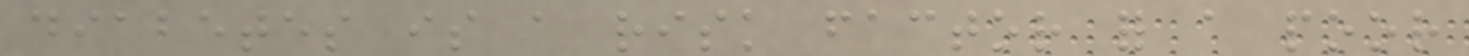diabetes is a risk factor for a poor
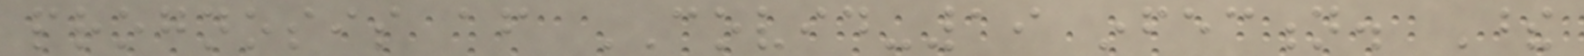prognosis after COVID-19 infection. These
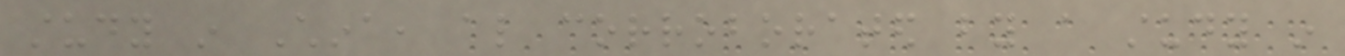study in China, also corroborated by a study in
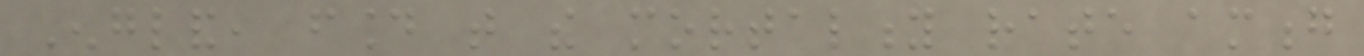England, found that the mortality rate among
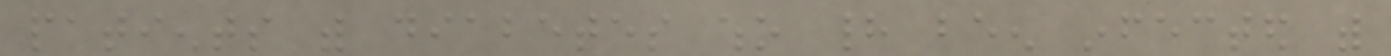patients with diabetes who had been infected with
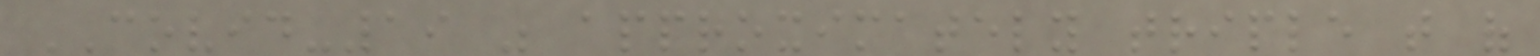COVID-19 was approximately triple that of
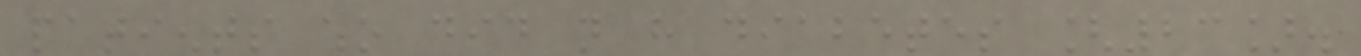patients who did not have diabetes [23].
